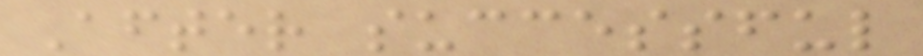After successful
